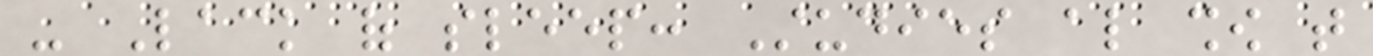- Lack of sleep: Studies also show that
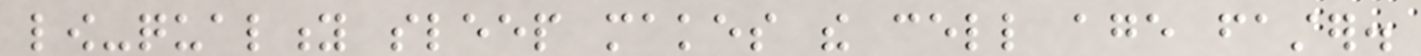low-quality sleep makes the cell age faster.
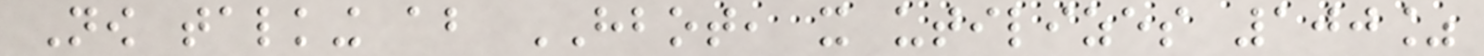Now talking about HBOT, it utilizes 100%
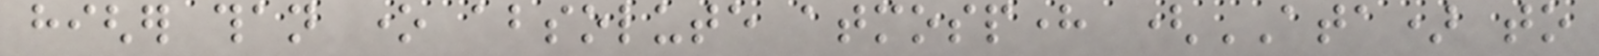higher than one absolute atmosphere (ATA) to
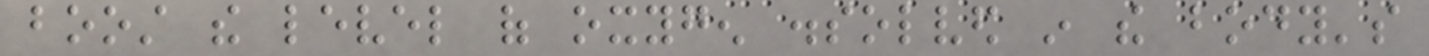boost the level of oxygen dissolved in the body's
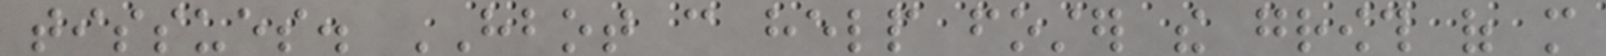tissues. HBOT can help foster the growth of more
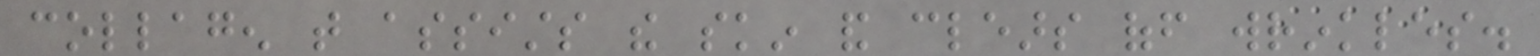collagen that assists the skin and clears off wrinkles.
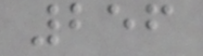256
